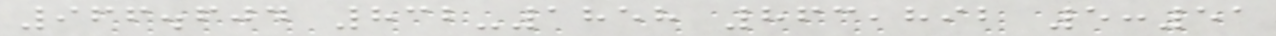966.604 832-1858 863,892 5:51
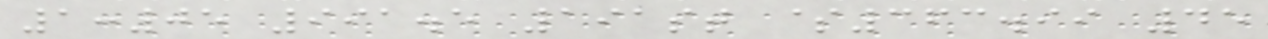1:05 991.5 191st $363.99 45
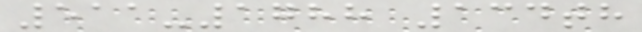511-1788 134th
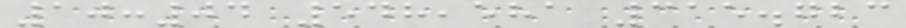10:04 548,581 315.723
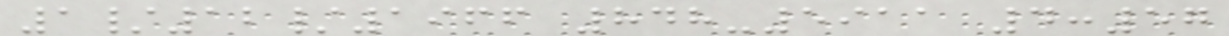1/12/1966 848-5911 4:57
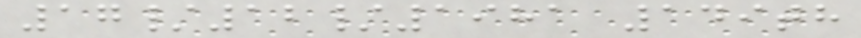17/12/1981 149th
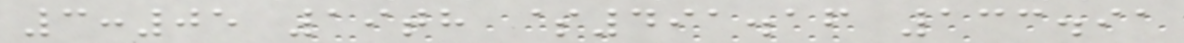3:05 19th $491.16 133.91
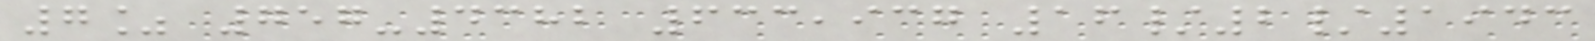7% 757-4382 633,937 16/2/1943
